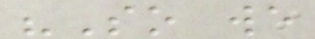"So we
